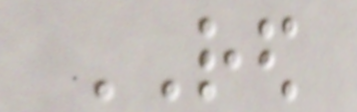RED
